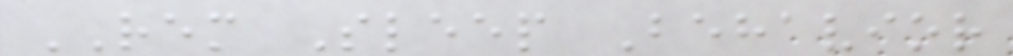REM Sleep Behavior
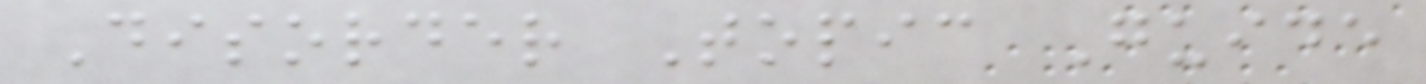Disorder Topic Guide
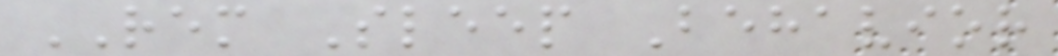REM Sleep Behavior
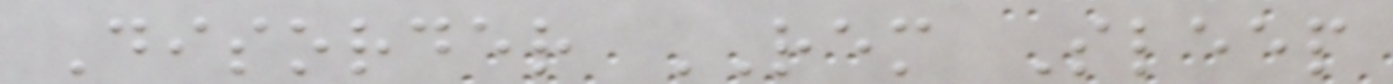Disorder REM Sleep
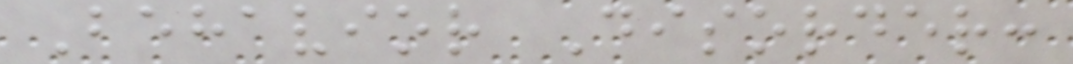Behavior Disorder:
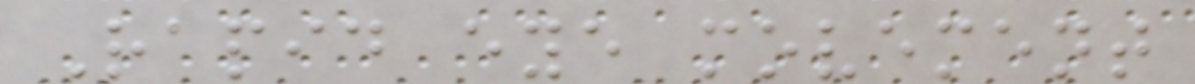Rapid eye movement
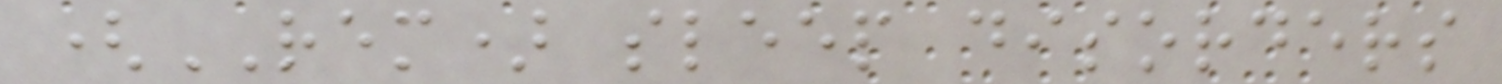(REM) sleep disorders
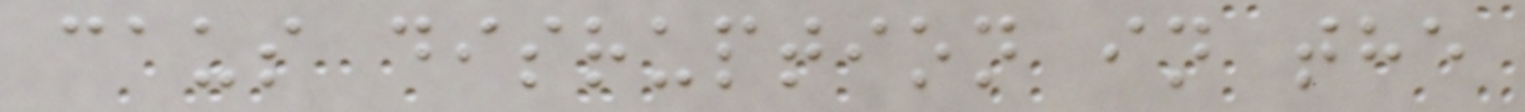caus disruption in the
